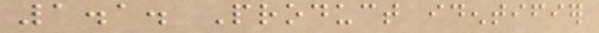1.1. Product identifier
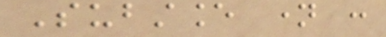Substance name :
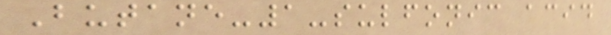Butane-1-sulfonic acid
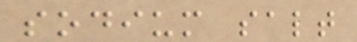sodium salt
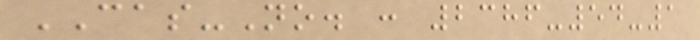CAS-No. : 2386-54-1
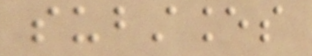substances
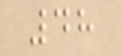48
